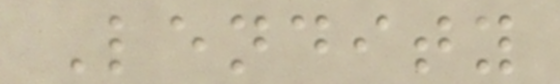Lendity
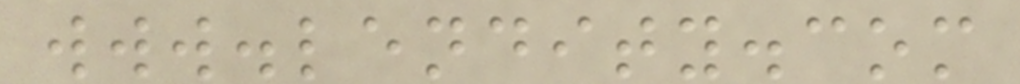www.lendity.com
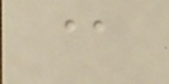@
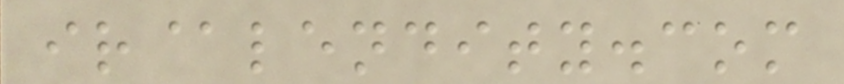ir@lendity.com
